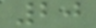20
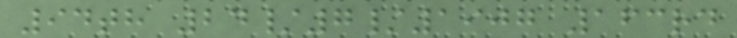94th 24/7/1907 163rd
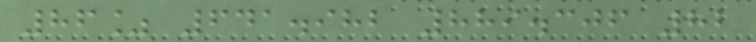86% 641.982 889.306 82
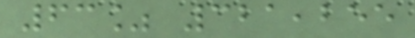63% 321,255
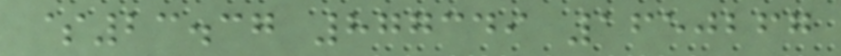$23.37 877349 1650267
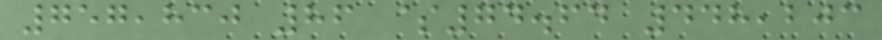757,830 86 $74.64 448,203
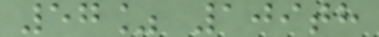57% 109th
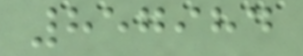857984
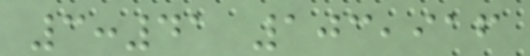3:41 103,916
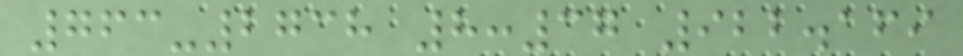763-2738 8:37 922.169
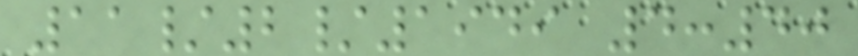11/2/1949 4:40
